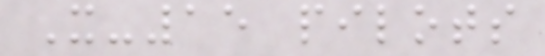X-15 pilots
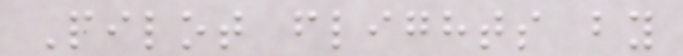Pilot flights by
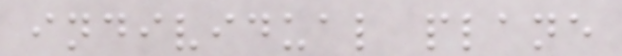individual plane
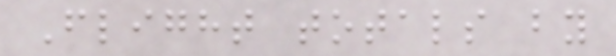Flight totals by
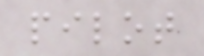pilot
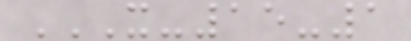X-15-1
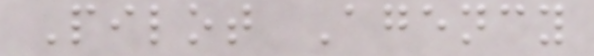Pilot Agency
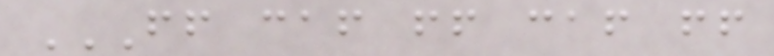FF CAF FF CAF FF
